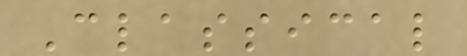Classical
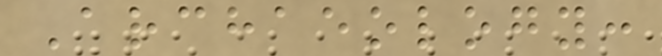Archaeology:
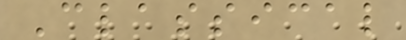Classical
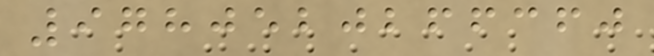9780520266360
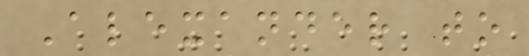Alexander to
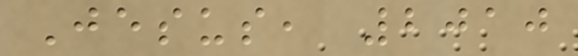Jesus, 2010
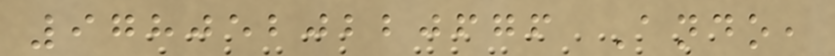9780520220676 Ando,
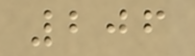206
